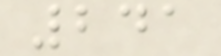241
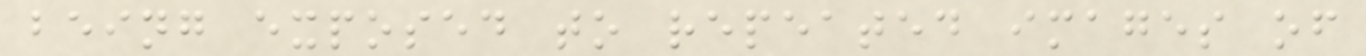being exposed to repeated images of
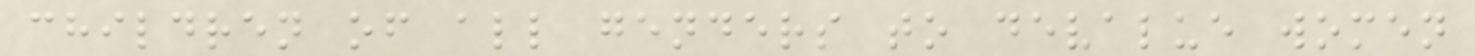children of all genders to devalue women
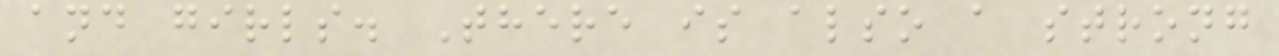and girls. There is also a strong
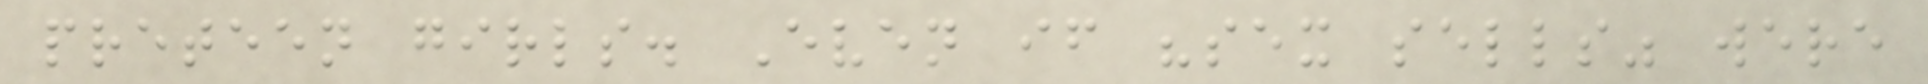preteen girls. Even if "sex sells" were
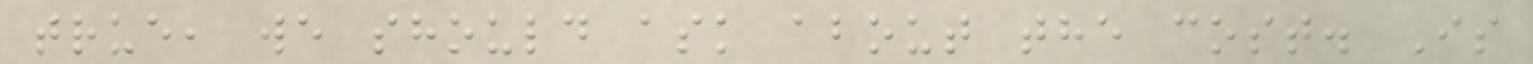true, we should ask about the cost. Is
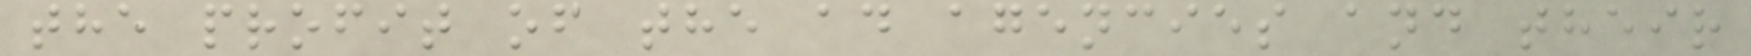the profit of the ad agencies and their
